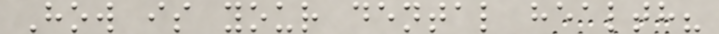How is your dental health?
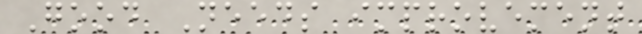Good Needs improvement
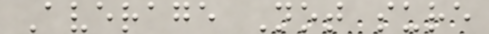Average Not sure
